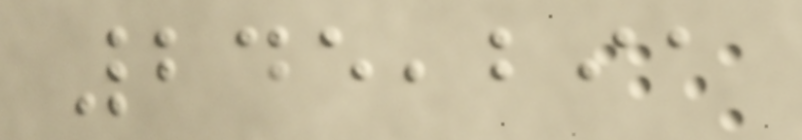245,291
